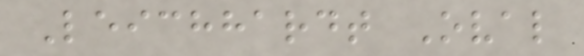Leichhardt Oval
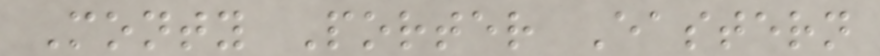Monty Porter Eastern
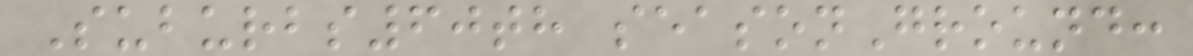Suburbs60th seasonGround:
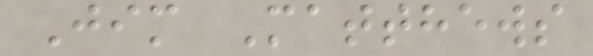Jim Matthews
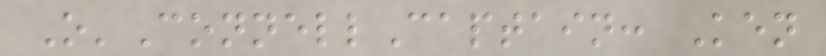O'ConnellCaptain: Ken
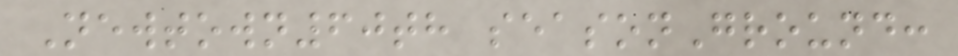Newtown60th seasonGround:
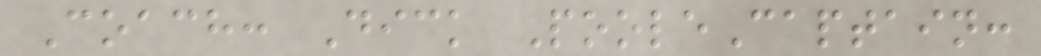Coach: Dick PooleCaptain:
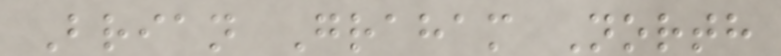Brian Graham North
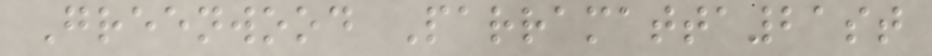Greenwood Parramatta21st
